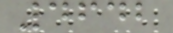4642
